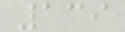139
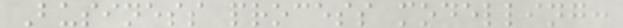Business process modelling:
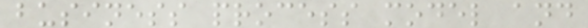business process model and
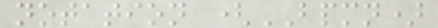notation (BPMN)
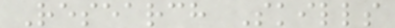Research Skills
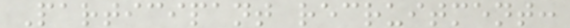Participant recruitment:
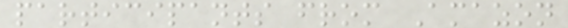participants from Amazon
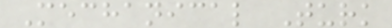Mechanical Turk
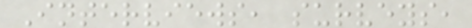Interviews, surveys,
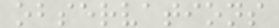observations
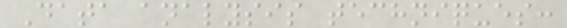Data analysis techniques:
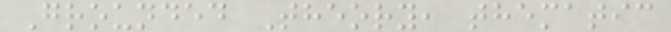Grounded Theory, thematic
